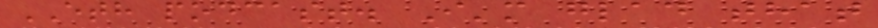ETH podcast. I'm glad that
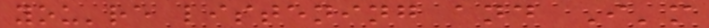you're listening and I'm
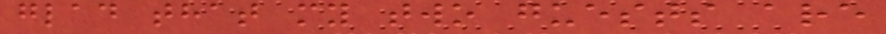glad that my two guests are
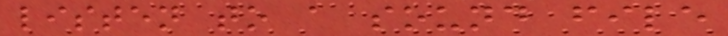listen to a sound file
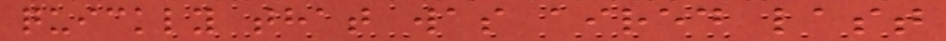quickly that was aired last
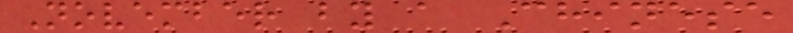November by a Chinese
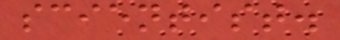scientist.
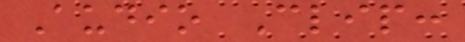Audio Clip:
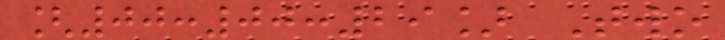[00:00:29] Two
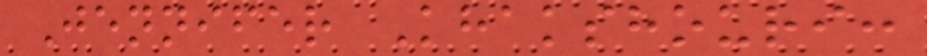Jennifer Khakshouri:
